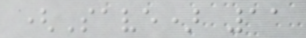(Save) 11
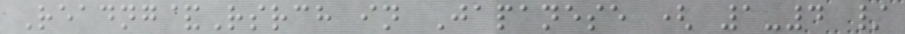Readng&Rsrch in Japanese ( 1-4 /
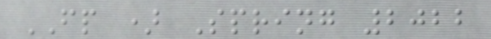FP ) Spring 2022
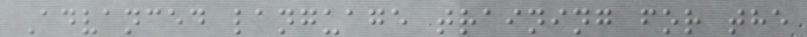Advanced language training for the
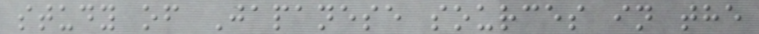study of Japanese sources in the
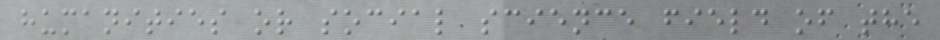humanities or social science field of the
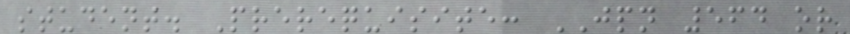student. Prerequisite: JPN 564 or
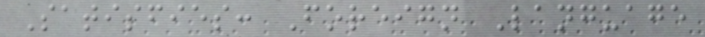Satisfies: Foreign Language
